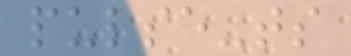pulse-ts
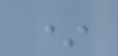*
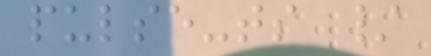pulse-ts /
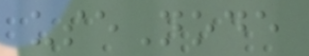useNode
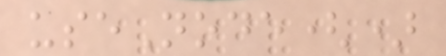useNode()
